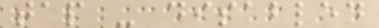tap - disabled
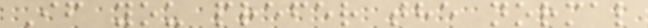If you prefer the normal
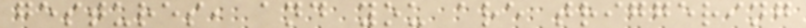gestures, and you are triggering
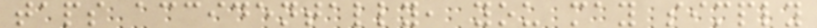taps accidentally, you may simply
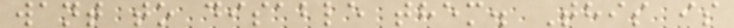want to disable them. This is
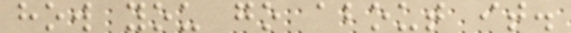how you go about it.
